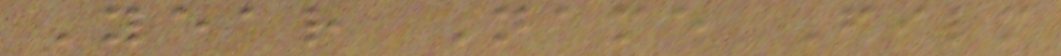Year Name Film
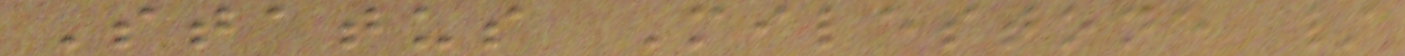Status Milestone /
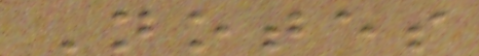Notes
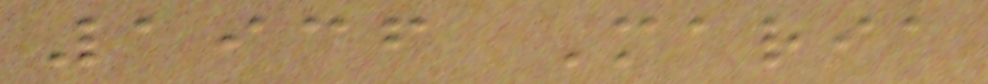1936 Maria
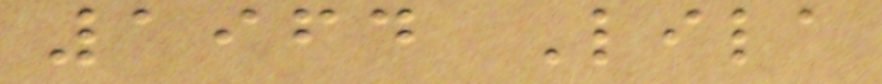1964 Lila
